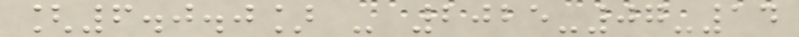[6.0.0] - 2025-07-14
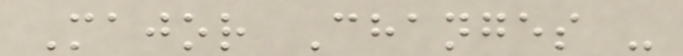Major Changes -
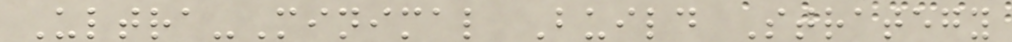Ultra-Minimal Build Strategy
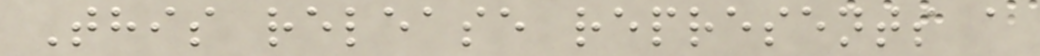This release represents a
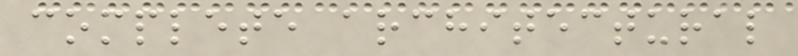complete architectural
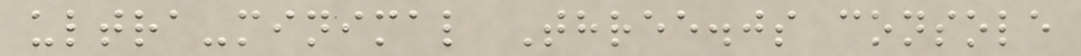ultra-minimal Three.js console
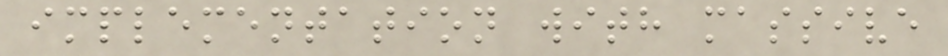implementation with massive
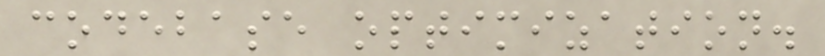codebase optimization.
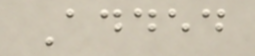Added
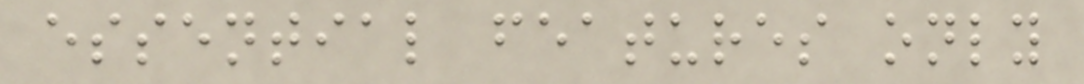essential features only
